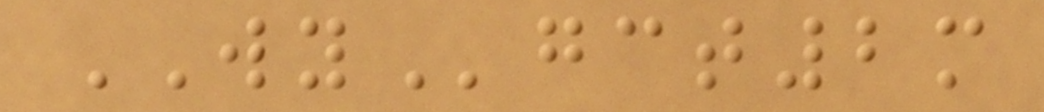WYgct2m
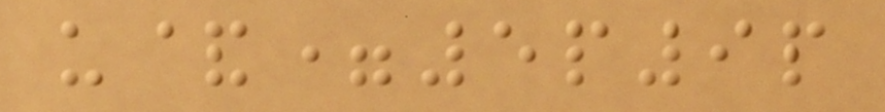u&=5p9p
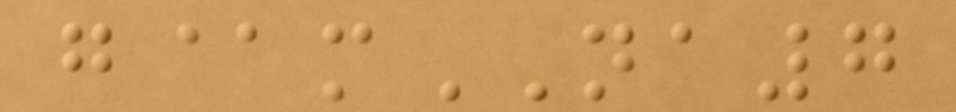g@mNA7
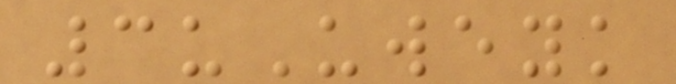3uUweyk
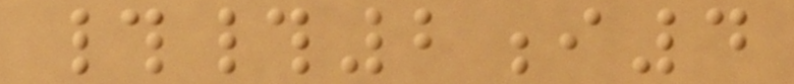##2i4
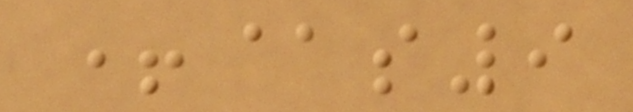+@s9
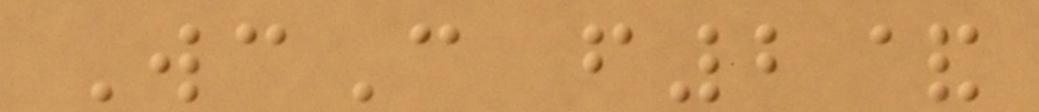WcC f2&
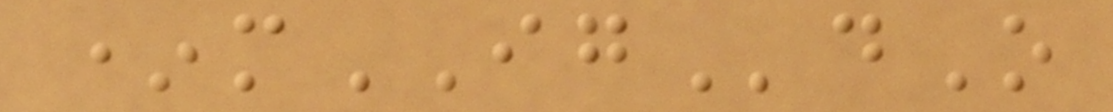*mIGdO
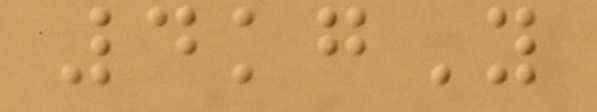4kgY
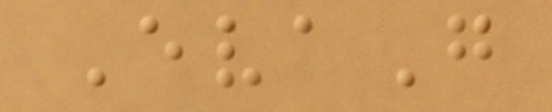EvaG
